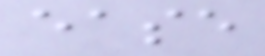ease
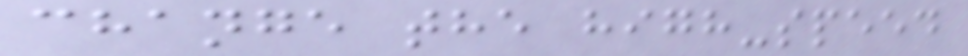change the high-speed
